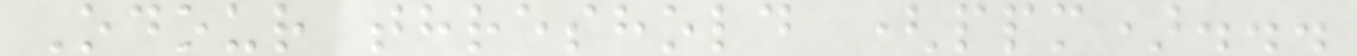Odour threshold (ppm)...
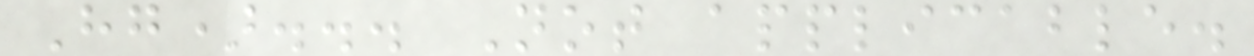Hg)... Not applicable.
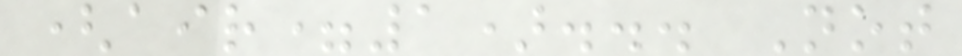(air=1)... Not
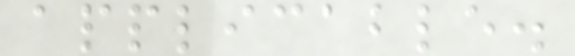applicable.
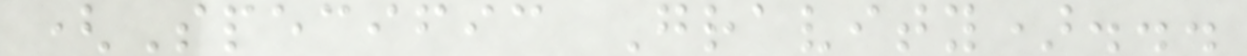(Specific Gravity)...
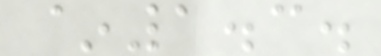~1.3.
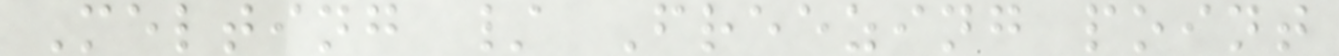Melting / Freezing point
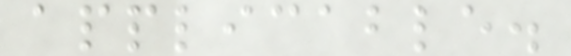applicable.
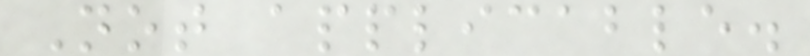Not applicable.
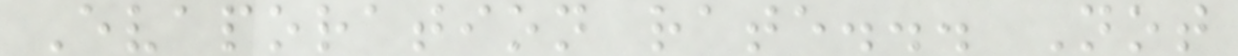Evaporation rate... Not
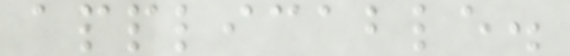applicable.
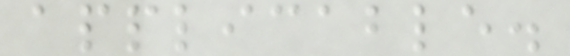applicable.
